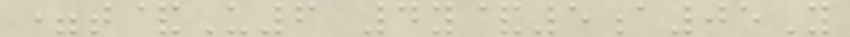=t&U6 4y&5a05Y
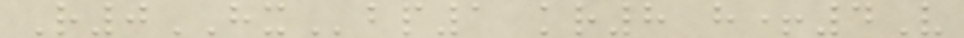R0HXbp1 kr8 h+4V
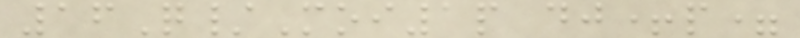16Q/Moi1p dj+p=
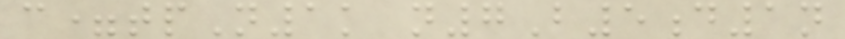c=tpN1k n7B5d1n
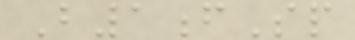B1fSp
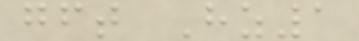gft Hz1
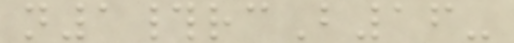n1#rcB16-
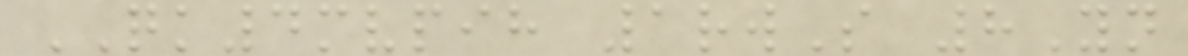QK4mvpih 1rwS 8Yn
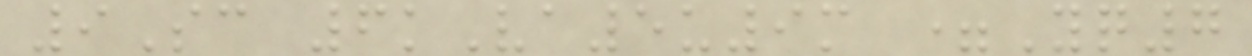9Sc 6kVa5u9m =Yq7
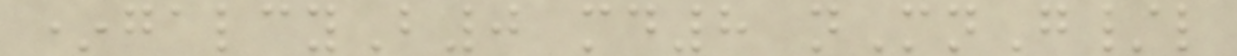*galcyB0 md8 nMnG/l
